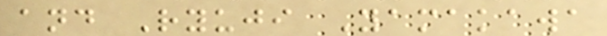and Ryuji Yamakawa
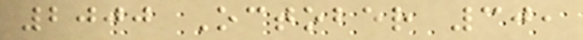2000 October 30,
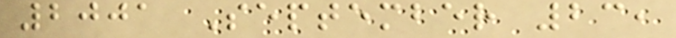2001 September 23,
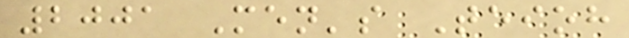2001 Men's Teioh
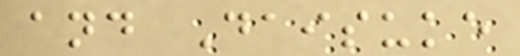and Daisuke
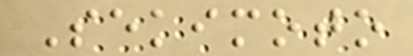Sekimoto
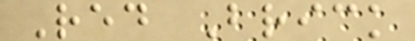Red Brick
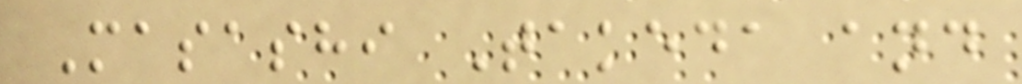Masashi Takeda and
